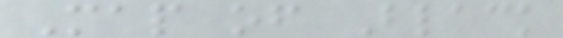Map of Black
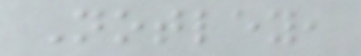Notley,
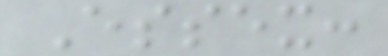Essex:
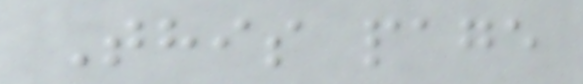This page
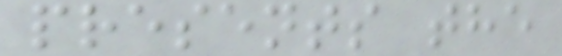presents the
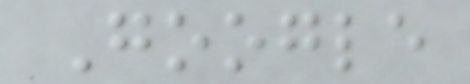Google
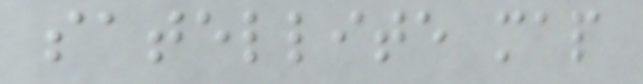satellite map
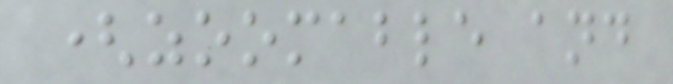(zoomable and
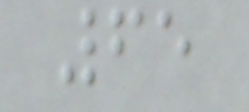65
